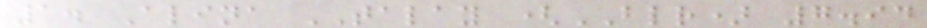1. Alina TALAY (BLR) 7.94
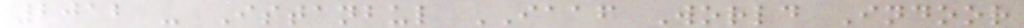2012 - Istanbul IAAF World Indoor
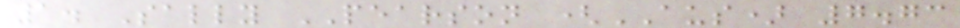1. Sally PEARSON (AUS) 7.73
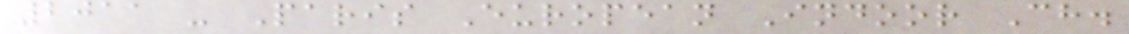2011 - Paris European Indoor Ch.
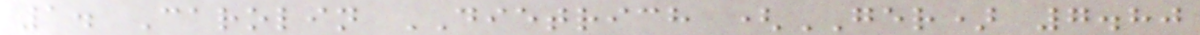1. Carolin DIETRICH (GER) 7.80
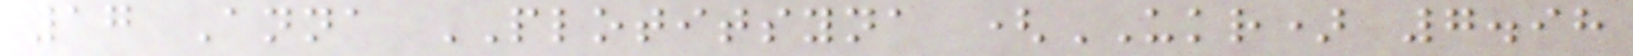17 Anna PLOTITSYNA (UKR) 7.98
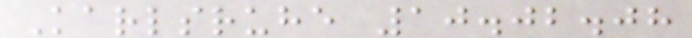Karlsruhe 10.02.08
